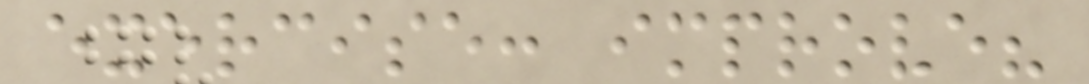exercise: improve?
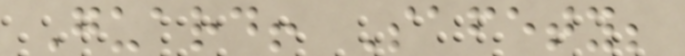Guard! Safety;
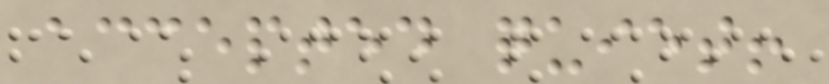accepted quiet!
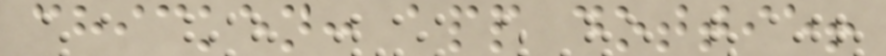chicken: app dottie!
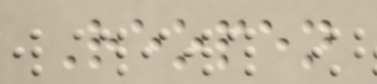Reopen
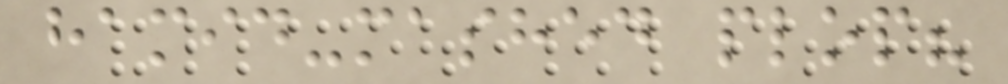hamid-mashed plop?
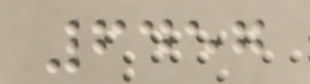6457
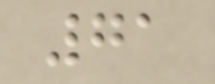71
